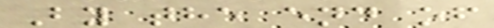By the end of
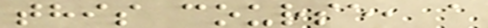this course, a
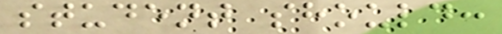student should:
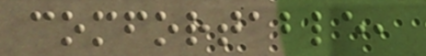comfortable,
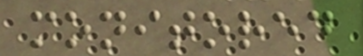monitored
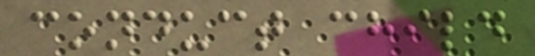conduct child
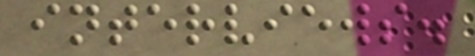interviews.
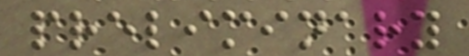preliminary
